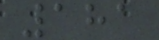181
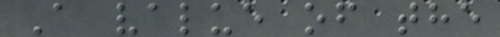A value of the
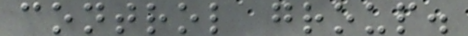control group.
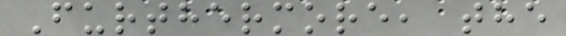Furthermore, the
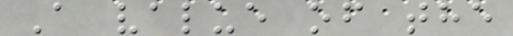A value of the
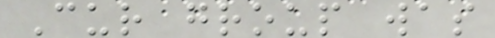Cur group was
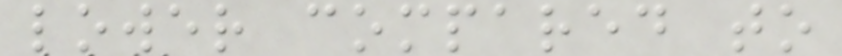lower compared to
